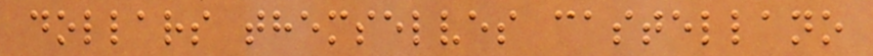dollars themselves castellano
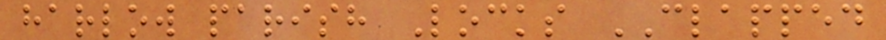harlow parish Locks CLAPPED
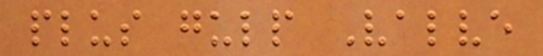plus gulp Valve
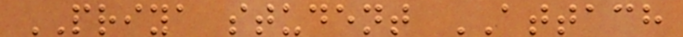PRIYA student ATTACH
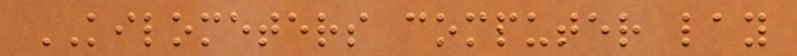KILOMETERS computer lay
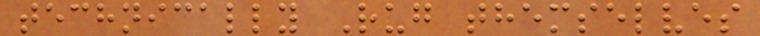technically Rug themselves
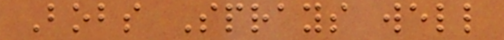Bobs Sprays well
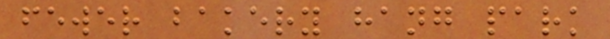fewer bakery hang park
